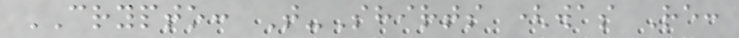CRYPTO: T-Shirts (was Re:
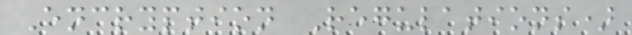Encryption Regulations)
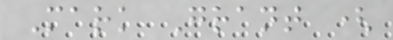Mark Grant (
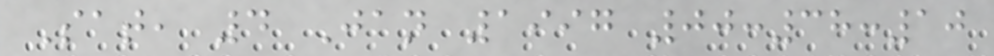Sat, 4 Jan 1997 00:38:10
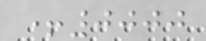+0000
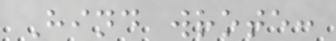Hind wrote:
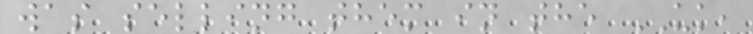was selling them in the UK,
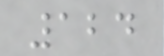124
